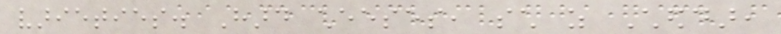varieties. Hard cheeses, such as Cheddar,
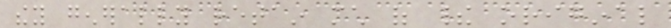they generally retain much of their original
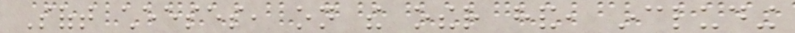Soft cheeses, on the other hand, including
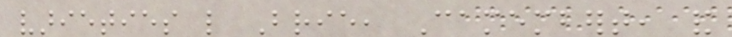varieties like Brie, Camembert, and
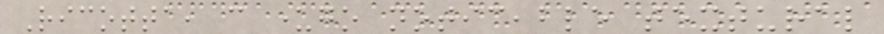Ricotta, can undergo noticeable textural
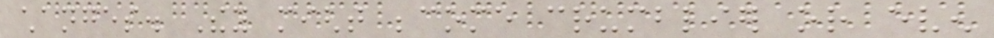changes. They might become crumblier or even
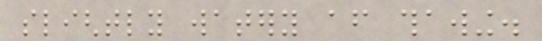slightly watery after thawing.
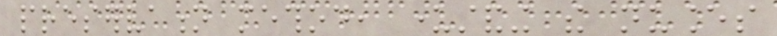preservation method, understanding the nuances
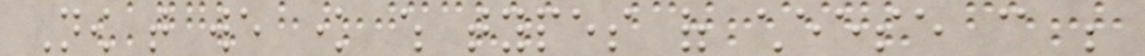Now that we know which types of cheese can be
